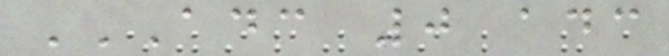ADC 0 ADC
